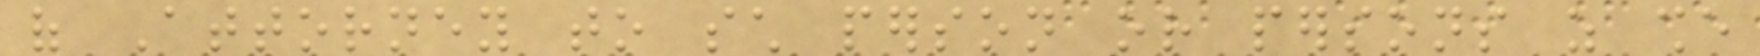of Attorney to such person or persons as she
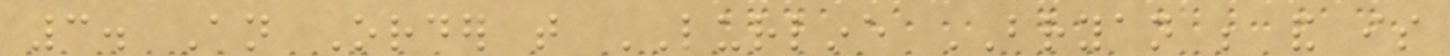3. An Order that LURLINE BRYAN be and is
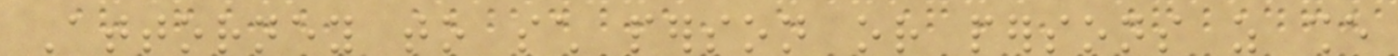Attorney to such person or persons as she
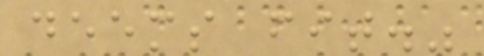deems fit."
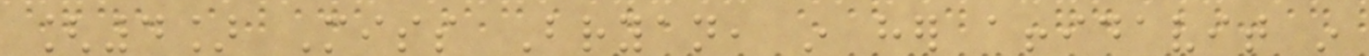[4] Miss Bryan, in her affidavit in
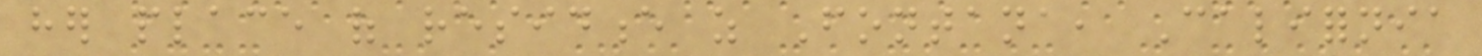her place of residence as Fontana, California
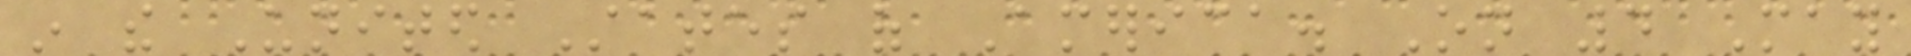in the United States of America. On 4 May
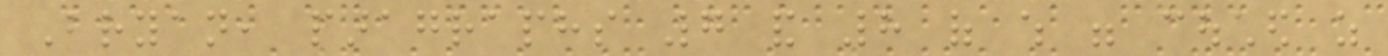Bryan, paragraphs 7 and 8 of which were couched as
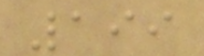199
